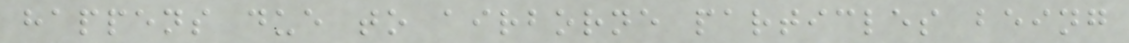happens due to airborne particles being
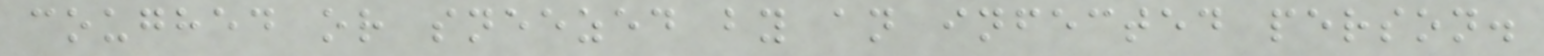coughed or sneezed by an infected person.
